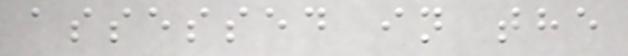assessed in the
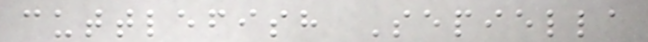cuttlefish Sepiella
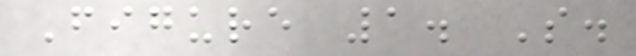Figure 1. S.
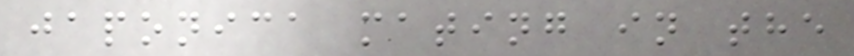japonica mating in the
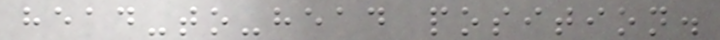head-to-head position.
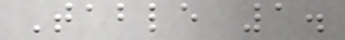Table 1.
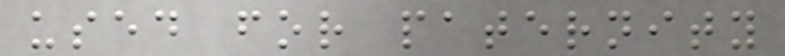used for paternity
